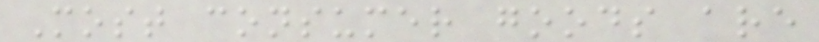Most consumer goods are
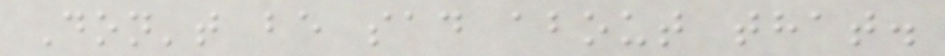Don't be sad about that.
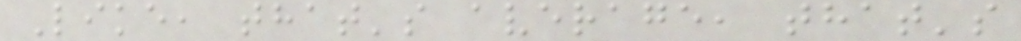Like, that's average, that's
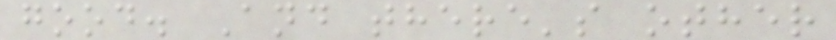good. And there's other
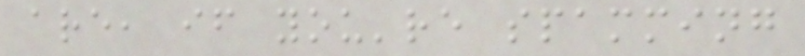are, if you're spamming
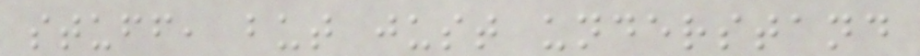stuff, but just understand
